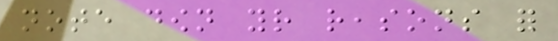note down your reasons for
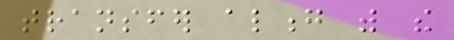transfer along with the
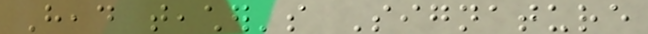Head teacher's Signature
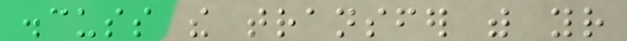discuss the transfer with your
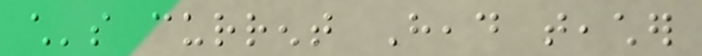child's current Head teacher
